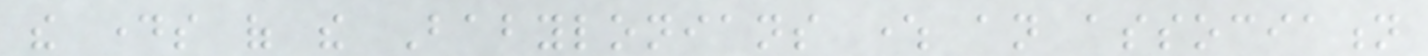the days of the Babylonians where an association
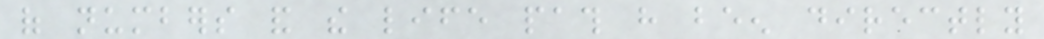of numbers and the life path have been directly
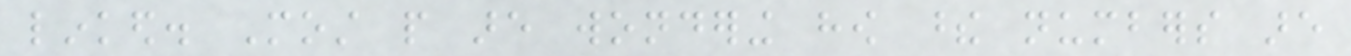linked. Most people are wondering how these numbers are
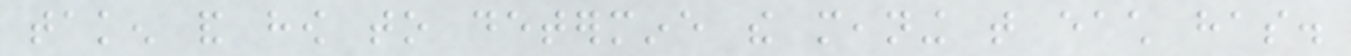taken and how to determine the meaning that each has.
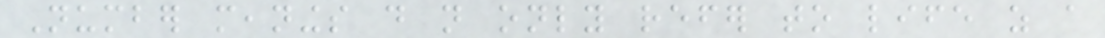Number meanings do not only refer to life as a
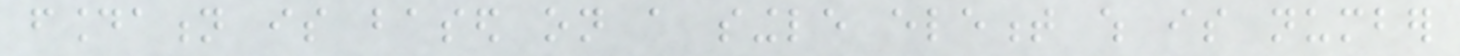foundation is based on a single element which is number
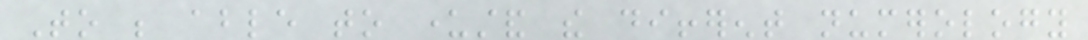To be able to understand the different numerology
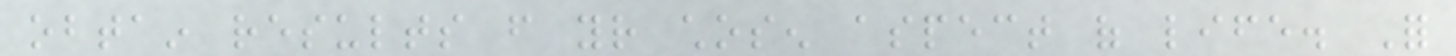obtain results from your chosen aspect of life. For
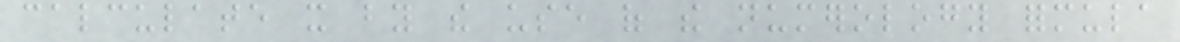calculate it by the use of the numerology formula
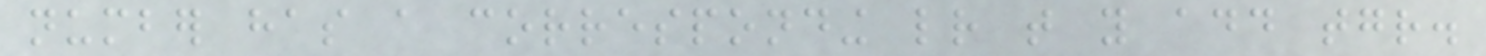number has a corresponding letter that you add together.
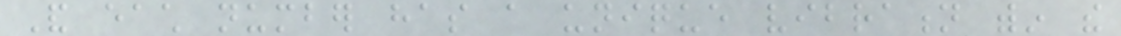And each number has a unique vibration within the
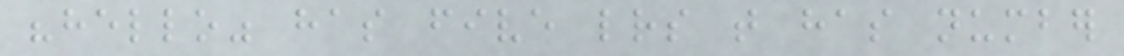"hello" has five letters that has number
